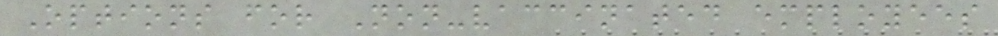Options for Non-vaccinated employees
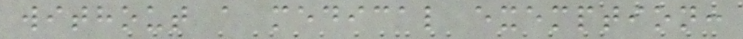without a medical exemption:
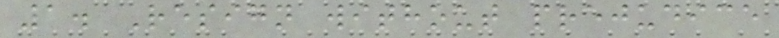1. Resign without prejudice
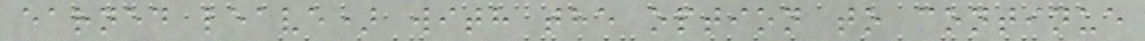earned leave) with the option to continue
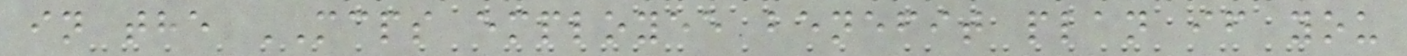in the MCPS employee benefit plan if you
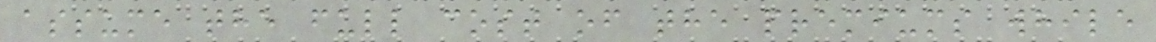assume the full cost of the premiums while
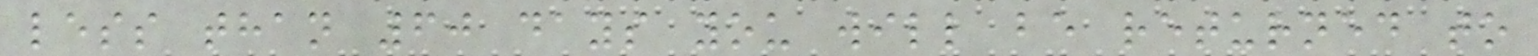less than 60 days you will be returned to
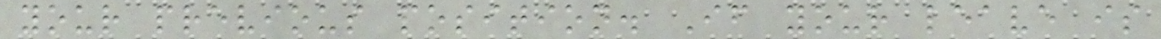your previous position. If your leave is
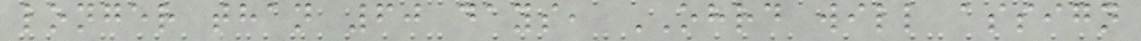longer than 60 days, OHRD will assign
